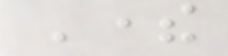There
